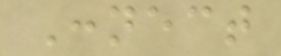Connect
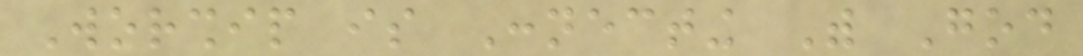Worship is Connecting With God
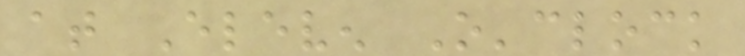at Eleven O'clock
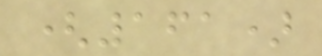(161)
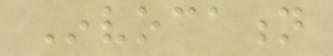Invocation
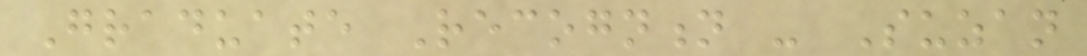Graduate Recogntion - Suzan
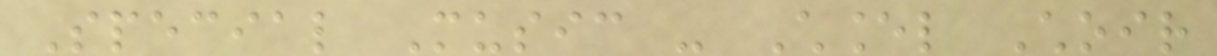Special Music - Chancel Choir
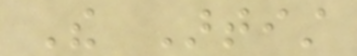The Artist
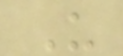Us
